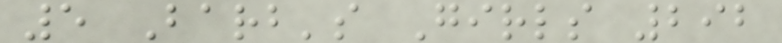5 Barb's Girls 292
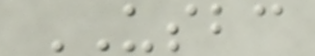USBC
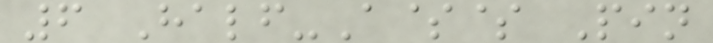6 Half-A$$ Pin
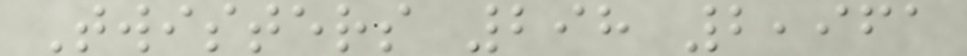Twisters 298 2,961
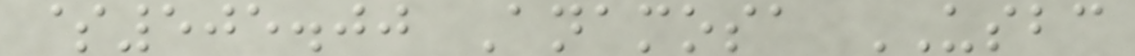$505.00 Anamosa USBC
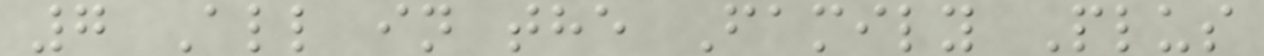7 All in the Family Plus
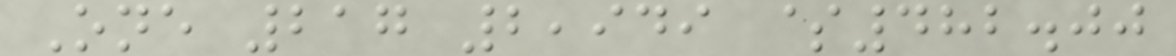One 217 2,949 $482.00
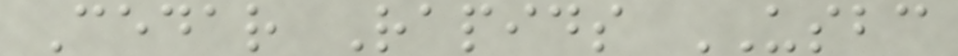Cedar Rapids USBC
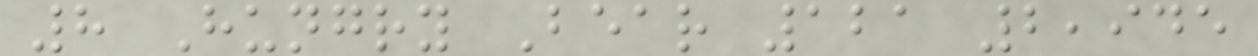8 Hungry Bear 121 2,945
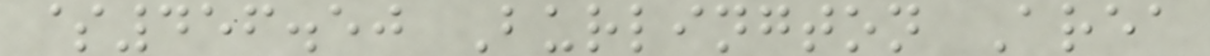$456.50 Burlington Area
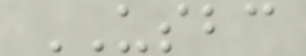USBC
